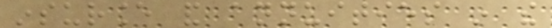insurance and annuities in the
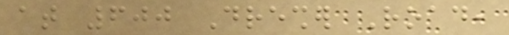at 600 Dresher Road,
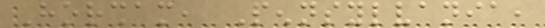Horsham, Pennsylvania,
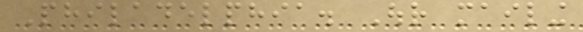Philadelphia. Our mailing
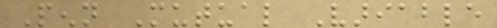Penn Mutual Variable
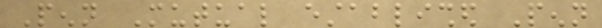Penn Mutual established Penn
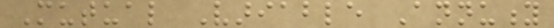Mutual Variable Annuity
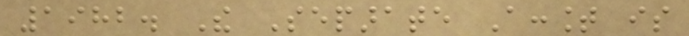1982. The Separate Account is
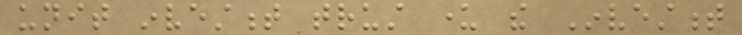unit investment trust under the Investment
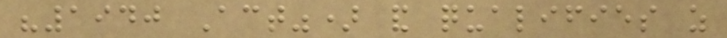"1940 Act") and qualifies as
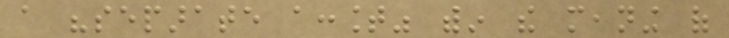a "separate account" within the meaning of
